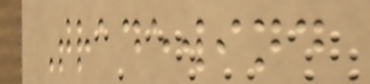Tradewind
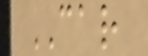CAR
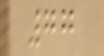77
